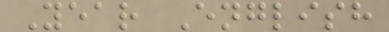Year English
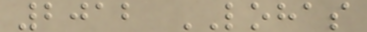2012 LOHAS
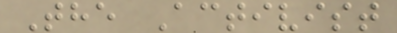The Activist
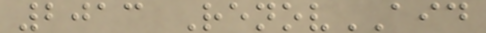2013 RenovAID
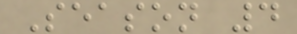Season 4
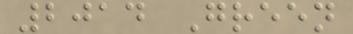2014 Green
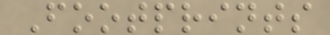Footprints
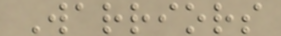Warriors
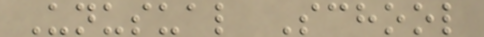Unusual School
